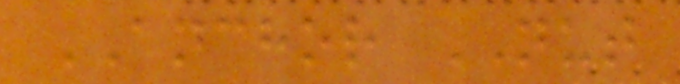ANCHOR NUT
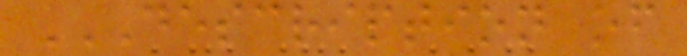DESCRIPTION OF
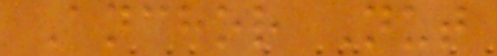Anchor Nut
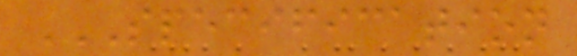SPECIFICATION
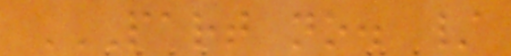PART NO. /
